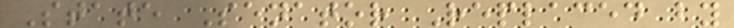State Senator Replaced by
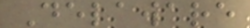Delaware
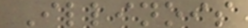Illinois
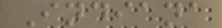Indiana
